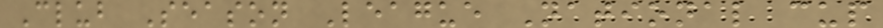Club Season League National cup
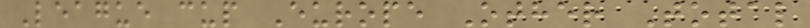League cup Europe Other Total
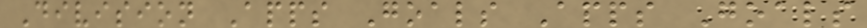Division Apps Goals Apps Goals
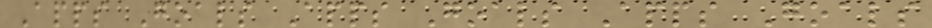Apps Goals Apps Goals Apps Goals
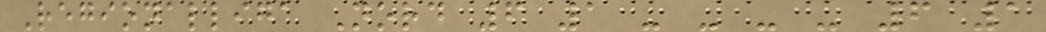Regionalliga Nord 6 1 - - - - 6 1
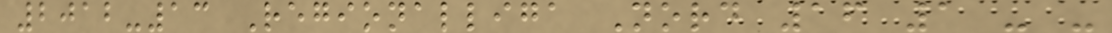2012-13 Regionalliga Nord 16 1 - -
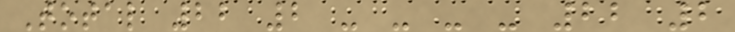Total 22 2 - - - - 22 2
